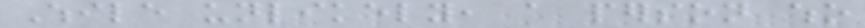While unlikely, a person who
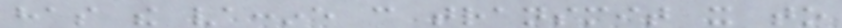has the vaccine can transmit it to
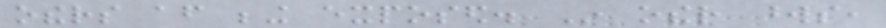others after being exposed. In other words,
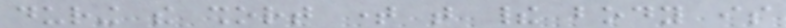during the short time that their body is
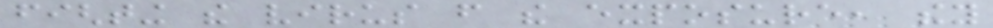fighting the virus from the exposure, they
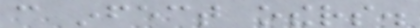can infect others.
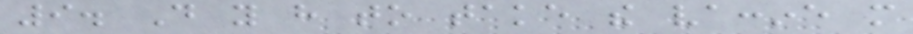9. Do you have to take the vaccine more
